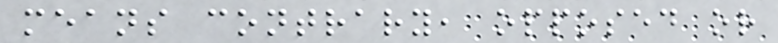means contrary, opposed or
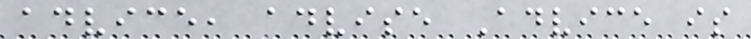advice, advise Advice is
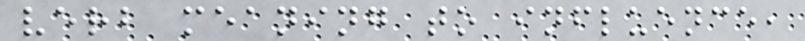verb meaning to influence,
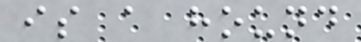is a hound
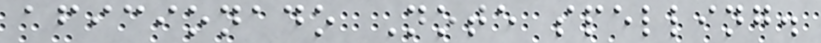aficionado Note spelling.
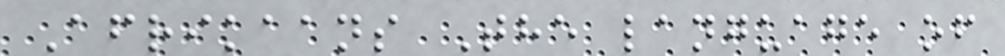Afrikaans The language of
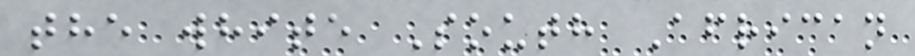the white South African
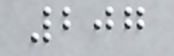207
